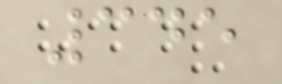345
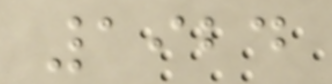1924
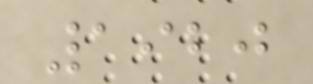1920
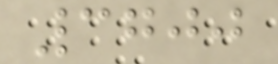3700
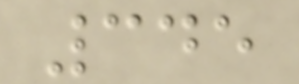345
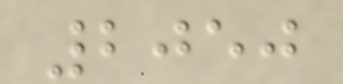2050
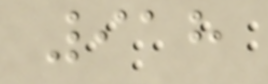918
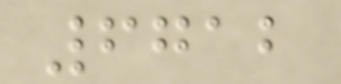6712
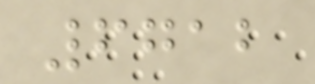6712
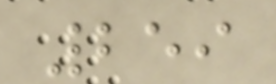259
